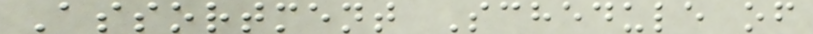Assortment Schedule of
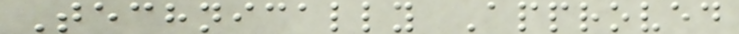Technically Approved
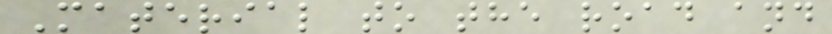Material to the road and
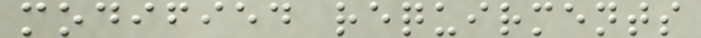modified requirments
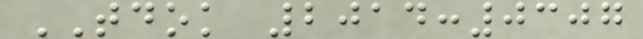TDOK 2014:0307
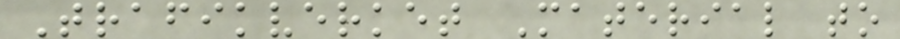Trafikverket Material to
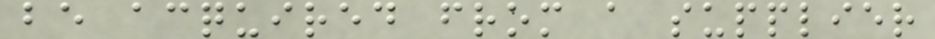be acquired from a supplier
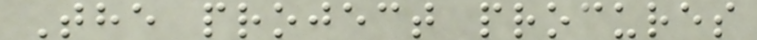The project procures
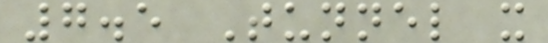7.5 Tunnel x
